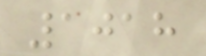1018
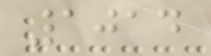1014
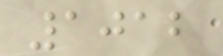1012
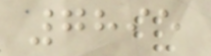7895
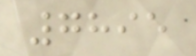7895
